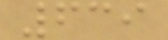639
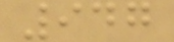947
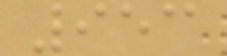953
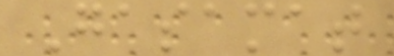Gasamat
